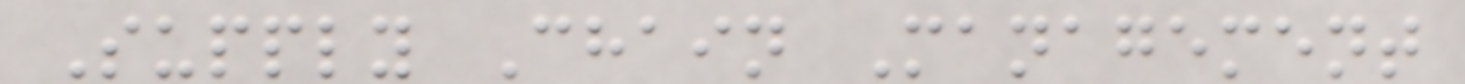Supply Chain Management
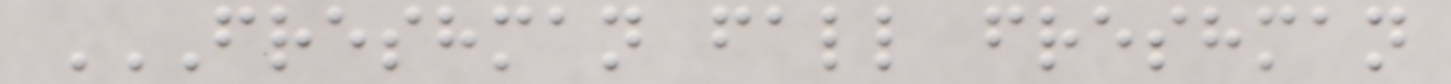FRESHMAN FALL FRESHMAN
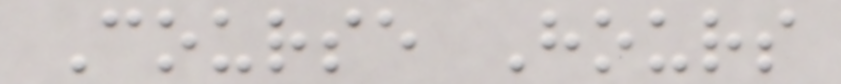Course Hours
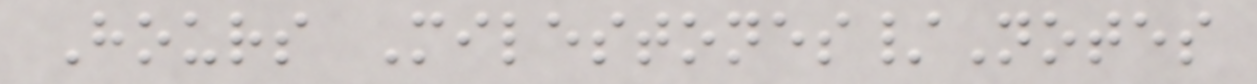Hours Milestones/Notes
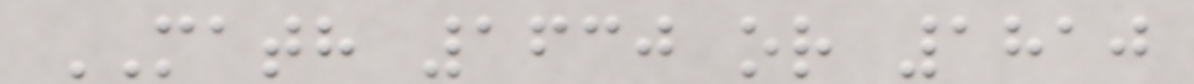MATH 1630 or 1810
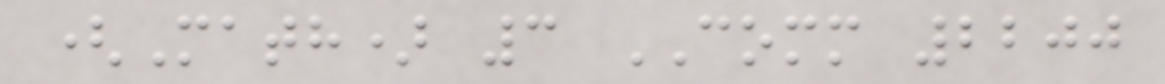(Math) 3 COMM 2200
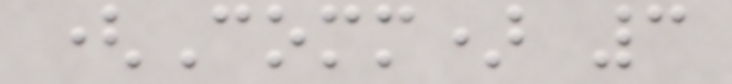(Comm) 3
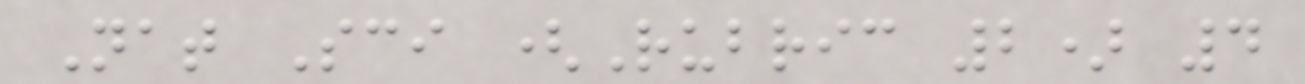Nat Sci (Rubric 2) 4
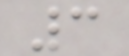3
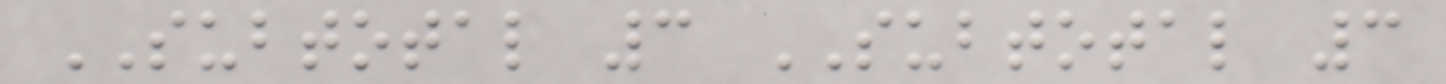SUBTOTAL 3 SUBTOTAL 3
